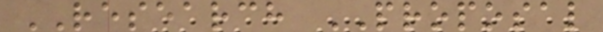RESEARCH PROPOSAL
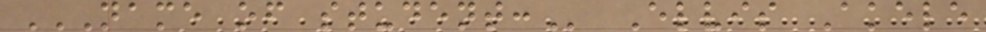NAME OF STUDENT: Elvis Akele
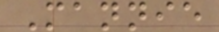Mannie
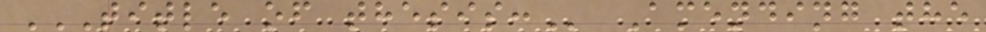TITLE OF THESIS: Amending the
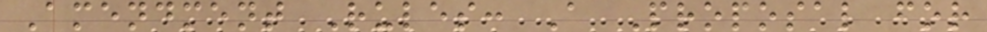Amendment Rules: A Proposal for
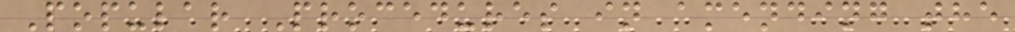Popular Procedures in amending the
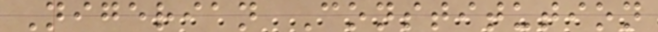Nigerian Constitution
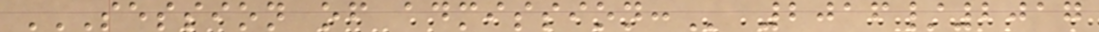SESSION OF ADMISSION: 2016/2017
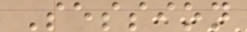Session
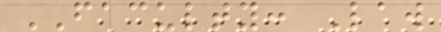FACULTY: Law
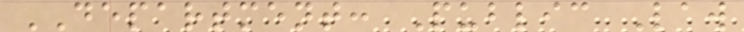DEPARTMENT: Public Law
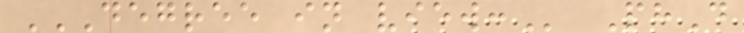DEGREE IN VIEW: PhD
